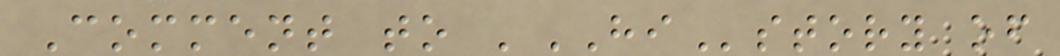Comment to 'HIstory of
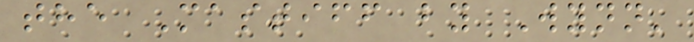the Mastiff by Wynn'
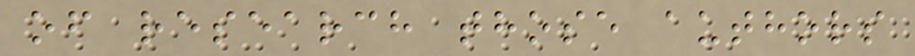of research those authors
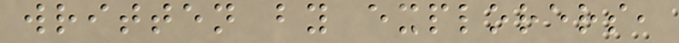written by explorers,
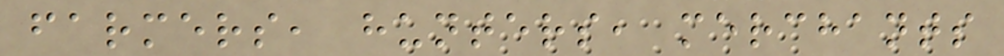farmers, hunters, merchants
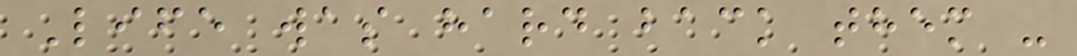Life was hard back them -
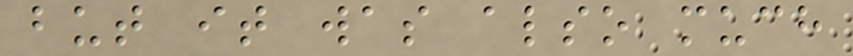but it was also much
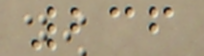236
